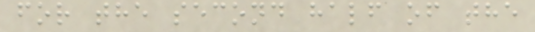for the second half of the
